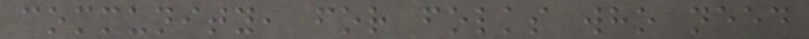community, for folks who need
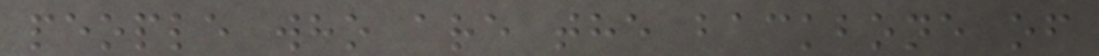people who are the backbone of
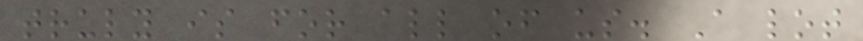truly is for all of us. A lot
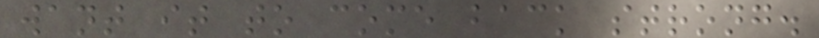want it to come back strong.
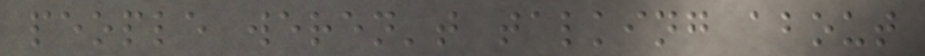people weren't talking about
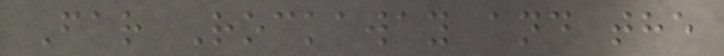Far Rockaway and the
